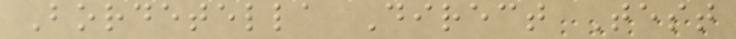Bordetella Direct Test
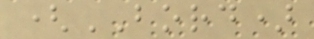(BORD)
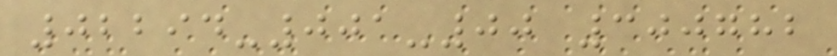02294-001-00 300782
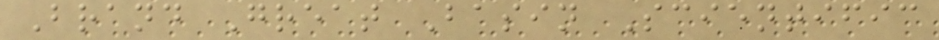Brand Great Basin Scientific
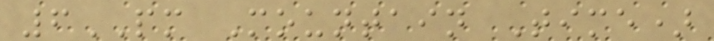6PM Mountain Time)
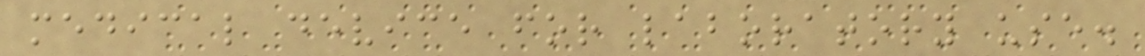medical device for laboratory use.
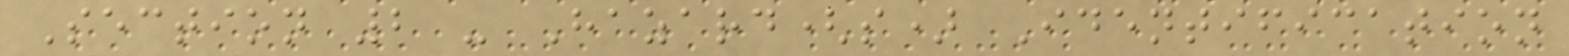Section 2 - Hazard(s) Identification
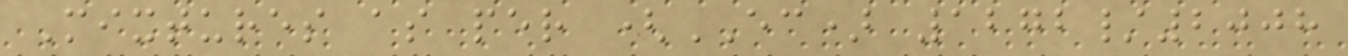Mixtures as per (EC) 1272/2008
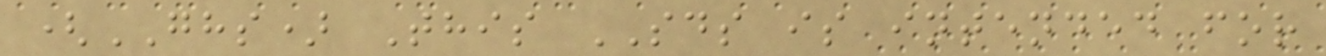(GHS) This SDS is intended for
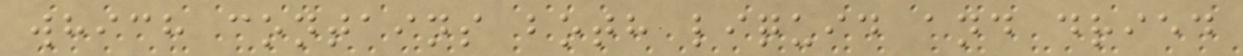which contains both liquid and dried
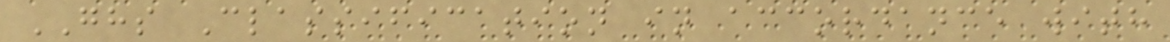GHS Classification in accordance with
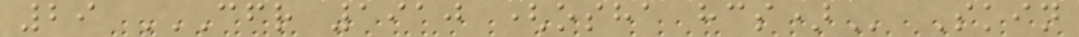29 CFR 1910 (OSHA HCS) Skin
